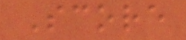Score
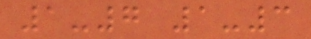1-7 1-3
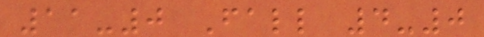11-0 Fall 4-0
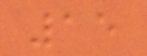15
